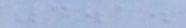4.1.
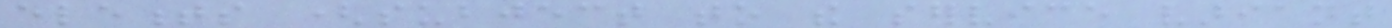elements (subject to the service variant
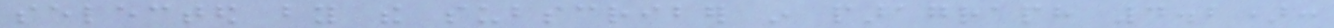selected by the subscriber in paragraph 4.2):
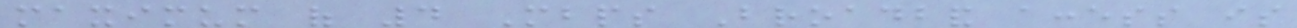maximum of 4 Mbps Broadband access is
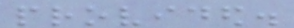provided.
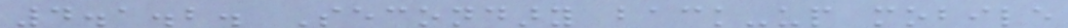4.1.2. Secondary back-up mobile
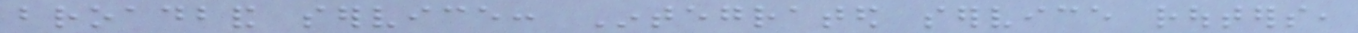broadband service: Integrated service routers,
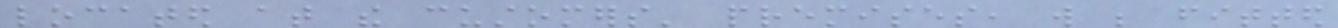located at the customers' premises, will be fitted
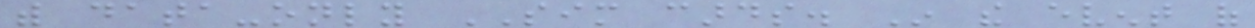with data-only SIM cards. In the event of
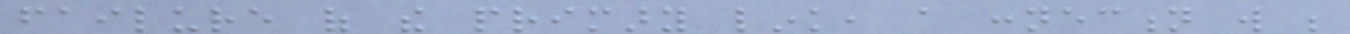failure of the primary link, a connection will be
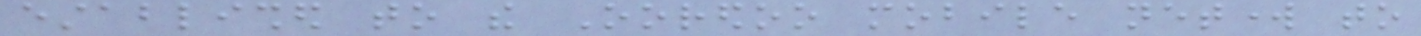established to the Ooredoo mobile network to
